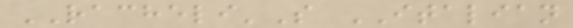RACHELI'S ITALIAN
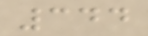344
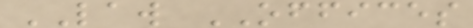LAW OFFICES
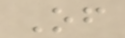Of
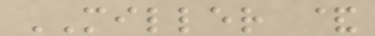MILLER &
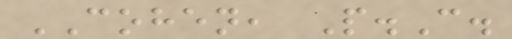COHEN, P.C.
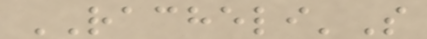RACHELI'S
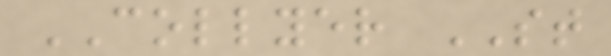COLLYER ST
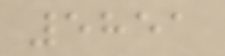5851
